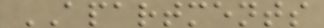APARTMENTS
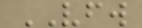VFW
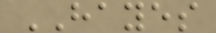HAYES
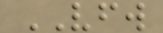VFW
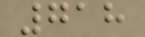718
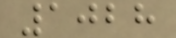1028
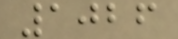1026
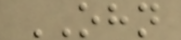OHN
